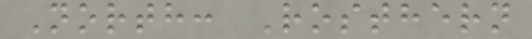North: Rosthern
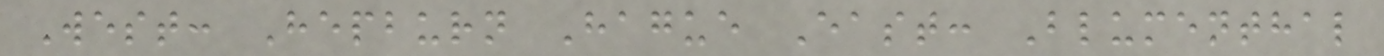West: Hepburn Hague East: Blumenthal
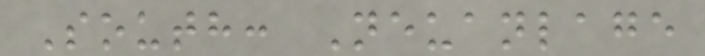South: Neuanlage
